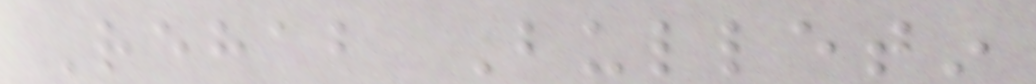Rehab Bulletin
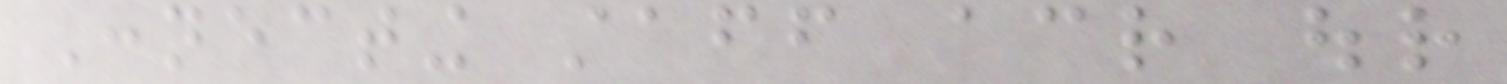Connecting staff across our
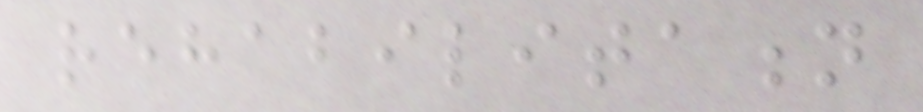rehabilitation
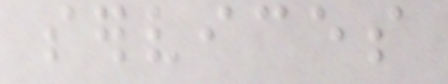services
